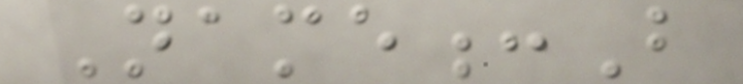Name:B
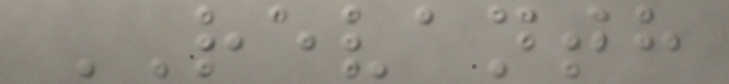REVANTH
